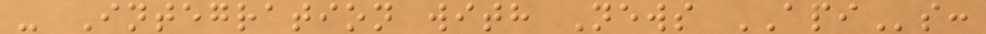- Integration with News APIs:
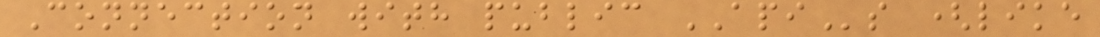Connection with public APIs (like
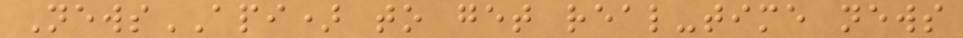NewsAPI) to get real-time news
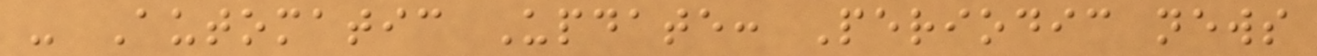- Automatic Update: Periodic news
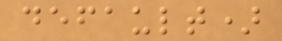default)
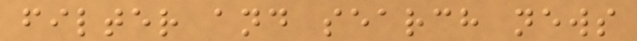filter and search news
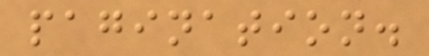pagination.
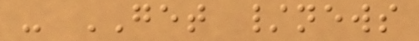- GET /news
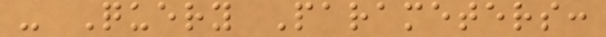- Query Parameters:
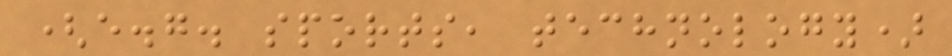(e.g. sports, technology)
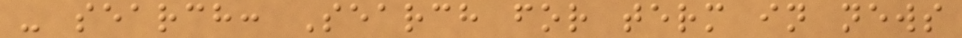- search: Search for term in news
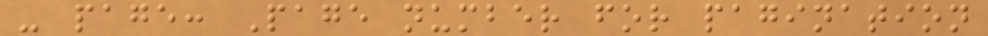- page: Page number for pagination
